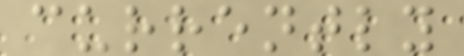currently
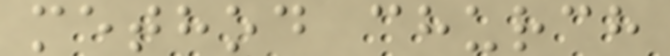method church
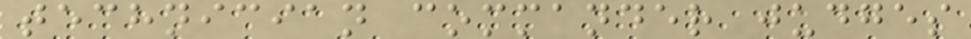technician commander judges
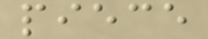piece
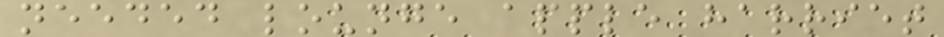needed lounge apple harriet
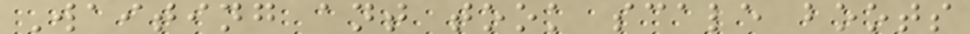Waiting ant took scale boots
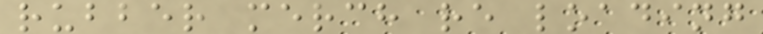rubber merch re loading
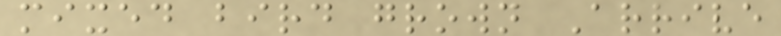mixed bird grown Arrive
